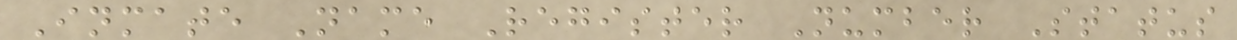Inmate Name Register Number Status
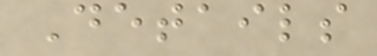Details
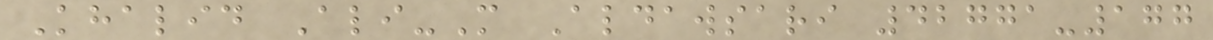Khalid Ali-M Aldawsari 42771-177
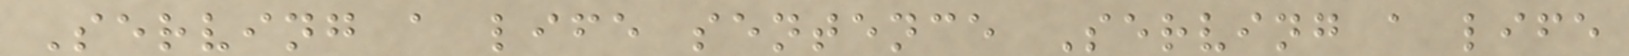Serving a life sentence Serving a life
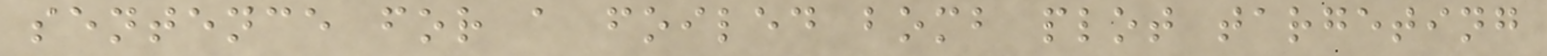sentence for a foiled bomb plot targeting
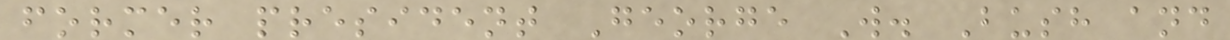former president George W. Bush and
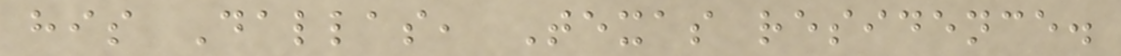his Dallas, Texas residence.
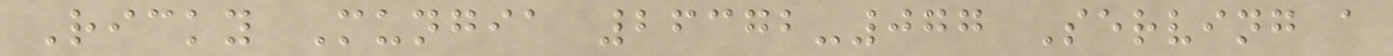Ricky Mungia 26372-077 Serving a
